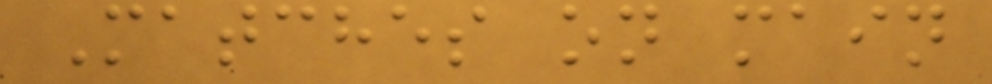Matches on main
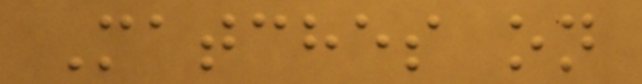Matches on
